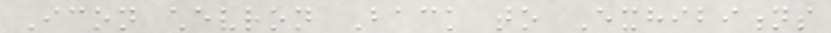Icon chevron Back to Exhibitions
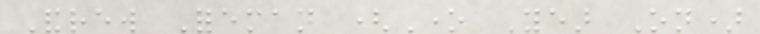Andrew Foreman (One Year On)
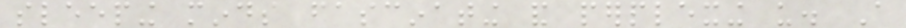sleeping minds fascinating and perplexing us. A
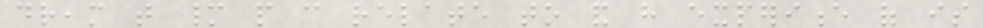dream that many people can relate to and have experience of is
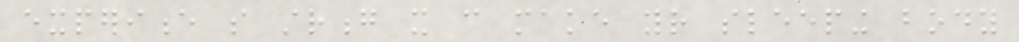experience so strong it can make your sleeping body
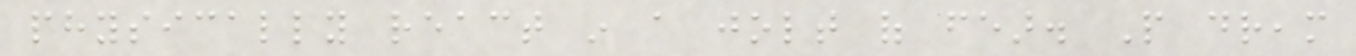physically react in a jolt of fear. People dream
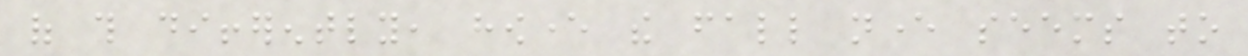of this differently, however the fall never seems to
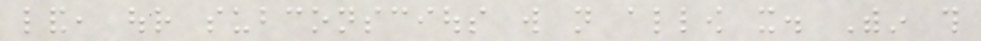land, our subconscious will not allow it. Within this
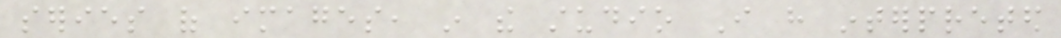series of images, in the studio I have interpreted
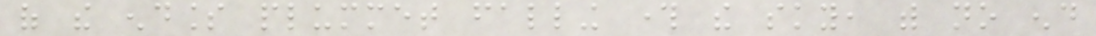of the endless plummet falling through the sky, with no end
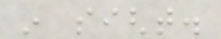in sight.
